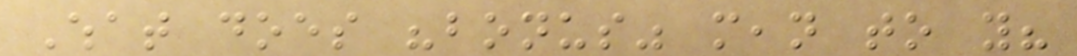What does "bonus" mean to you?
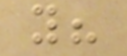you?
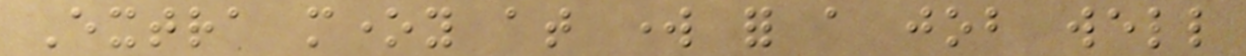Extra money at work for a job well
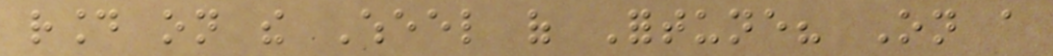round on the Wheel of Fortune? On a
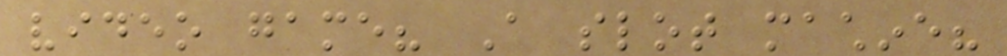video game? A slot machine?
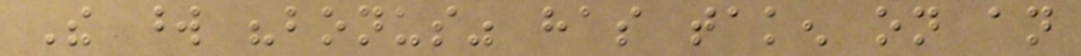The word "bonus" has taken on an
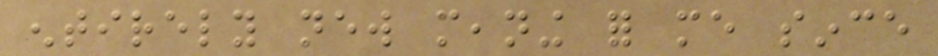entirely new meaning for me since
